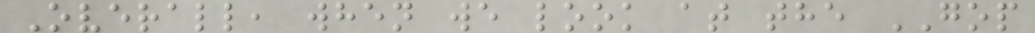Overall, when we look at the GOP
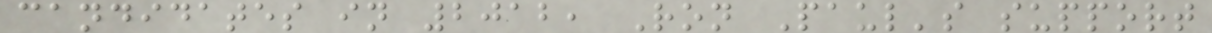candidates in 2012, Ron Paul's support
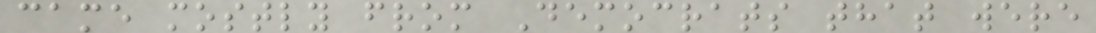came mostly from Democrats that were
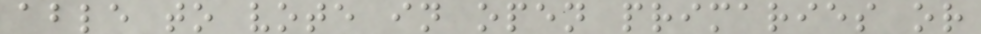able to vote in open primaries or
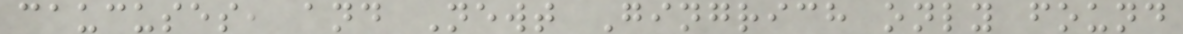caucuses, and Newt Gingrich only found
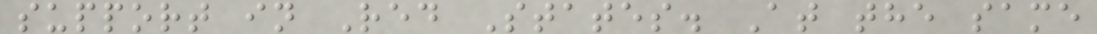support in Red States. At the same
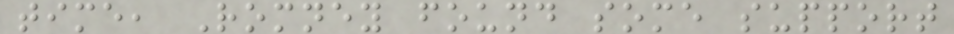time, Romney found some support
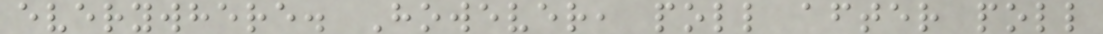everywhere. However, poll after poll
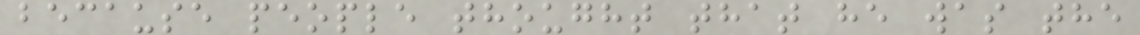because people thought that he was the
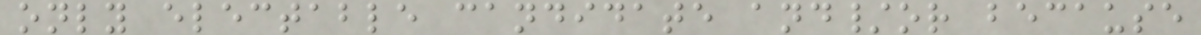only electable candidate and/or because
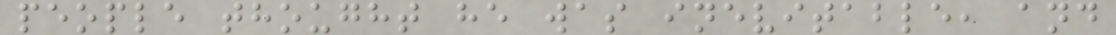people thought he was inevitable, and
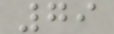79
